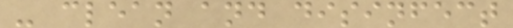- clean and disinfect
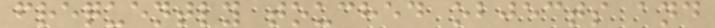frequently touched objects and
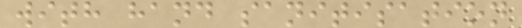with hand sanitisation
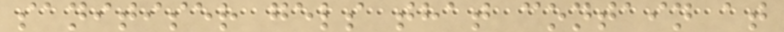sanitiser gels that contain at
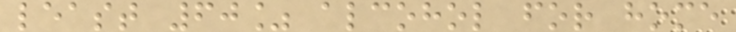least 60% alcohol for home
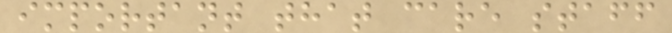important that care staff
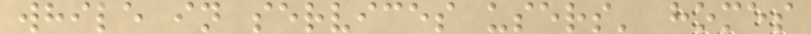while in services users' homes
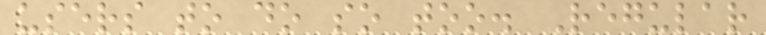users to do so too. Regular
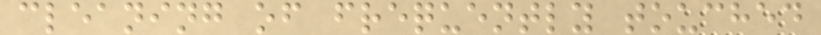cleaning of frequently touched
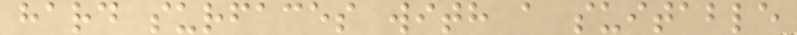hard surfaces with a suitable
